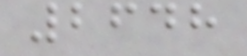2648
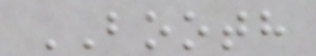BOOTH
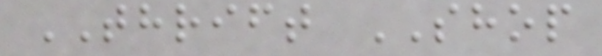THRIFT SHOP
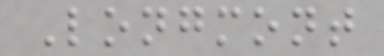Longmont
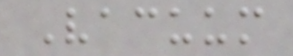Vacuum
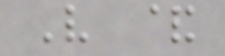V &
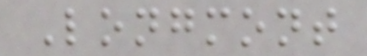Longmont
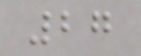27
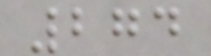274
